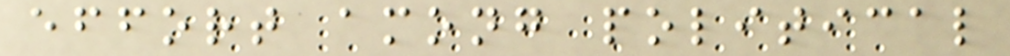effort among political
